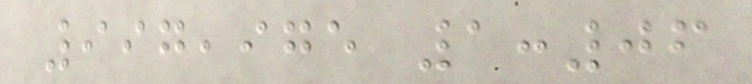997,975 1:06
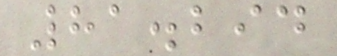81.294
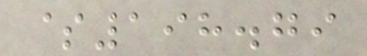$198.79
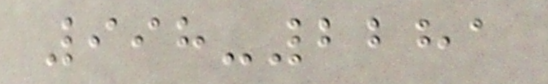998-2281
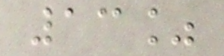13%
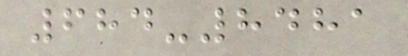684-8481
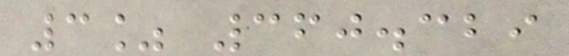3% 360.329
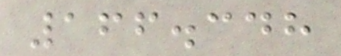166.348
